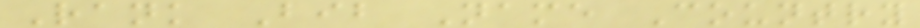Rank Bib Name Country
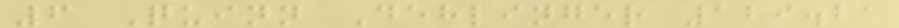6 Quinn Dehlinger 129.21
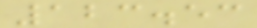123.53
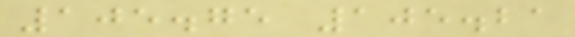105.75 105.21
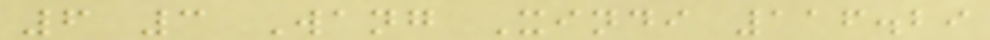6 3 Wang Xindi 116.29
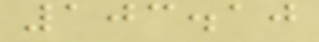103.10
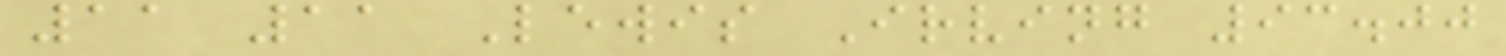11 11 Lewis Irving 93.00
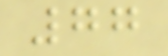77
